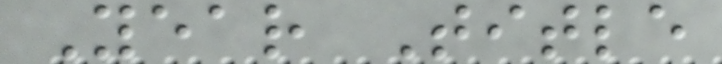Year Title
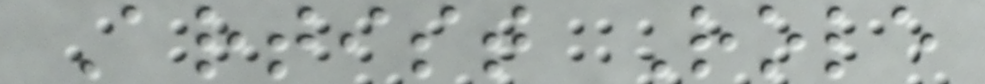Artist Role
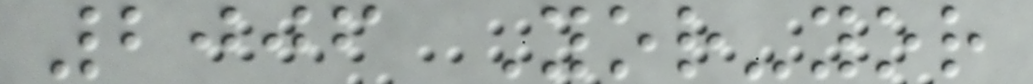2006 Yor-yor
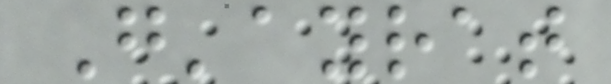G'ayrat
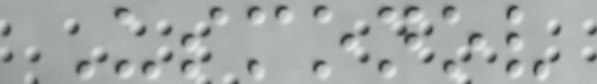Usmonov
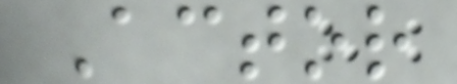Actor
